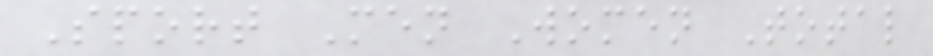Sport Men Women Total
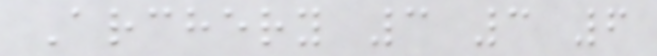Archery 3 3 6
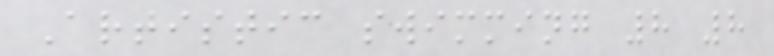Artistic swimming 8 8
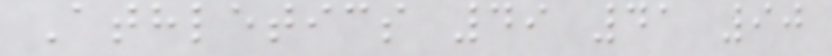Athletics 49 41 90
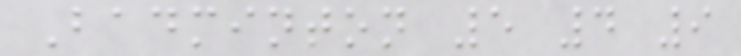Badminton 5 4 9
